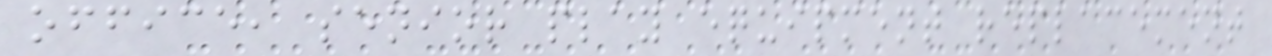office, senior play equipment replacement
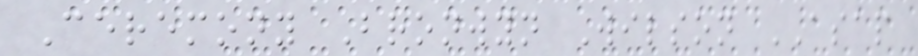Ceremony Bronwyn Wilson ASAP
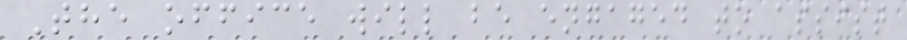The office will be engaged to assist
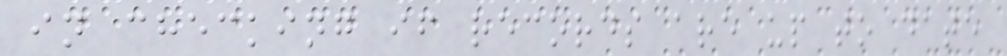in checking if records are up to date
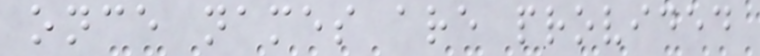once names are provided
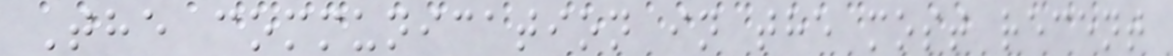The communication in the most recent
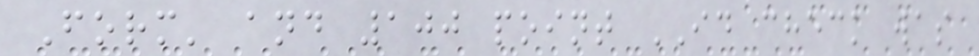Form' and 100 point ID check was
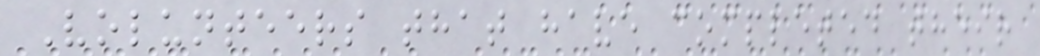Volunteers that have completed their
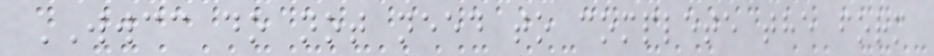WWCC do not need to complete the form
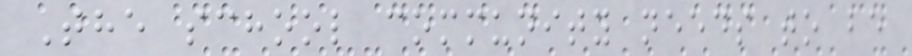The school community needs to be
